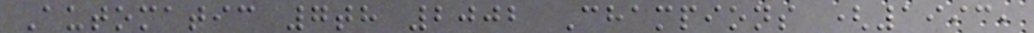Automatic 7th 2002 Champions (1993,
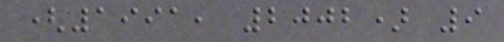(1991, 2002) 9
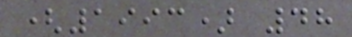(1993) 48
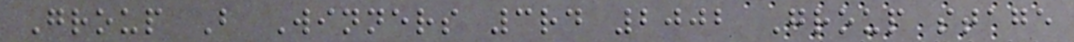Group B Winners 3rd 2002 Group stage
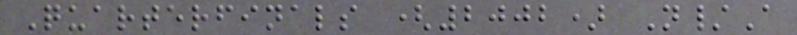Quarterfinals (2002) N/A
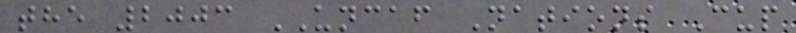the 2003 UNCAF Nations Cup
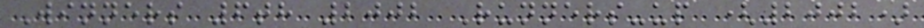Winners 6th 2002 Runners-up (2002)
